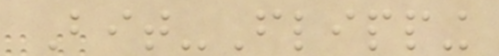Bit-Flipping
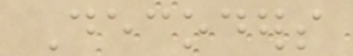Decoders
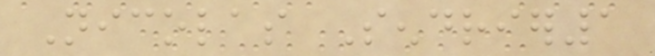Nicolas Sendrier1
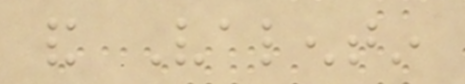and Valentin
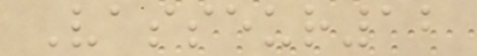Vasseur12
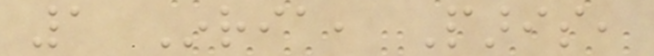1 Inria, Paris,
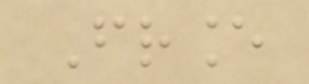France
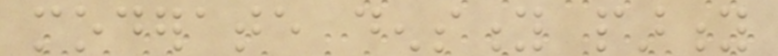moderate density parity
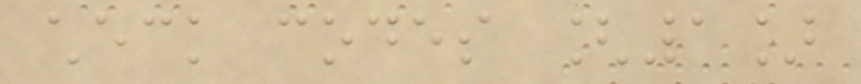check codes [1]
